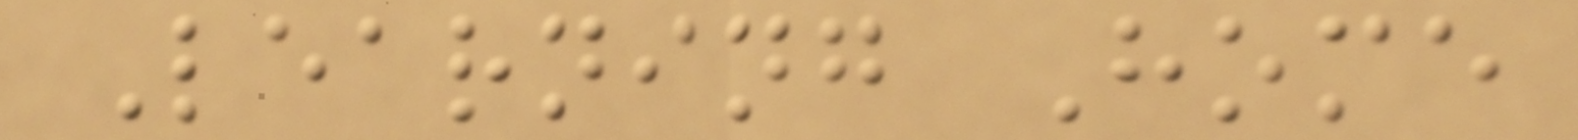Learning Home
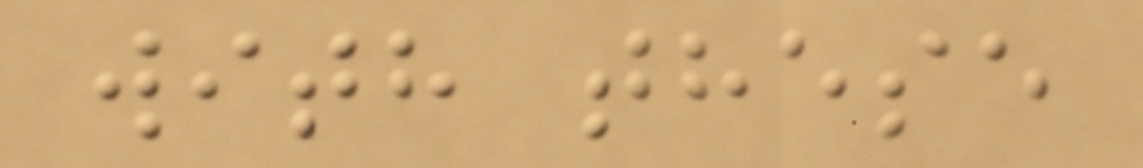with these
